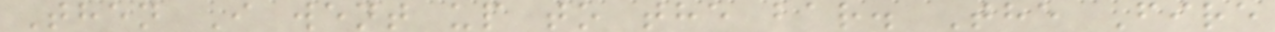Then I went up to the bar. The Fire
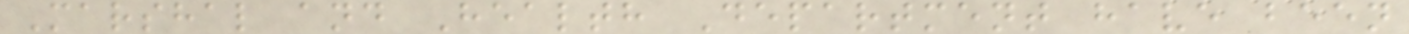Marshal and Health Department have been
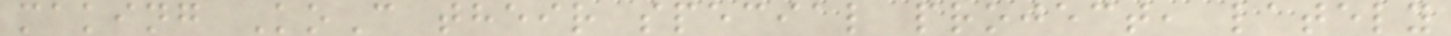making KoC their special project, lately
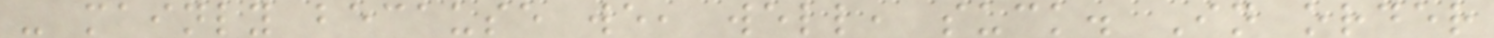- mainly because we, well, suck. In order
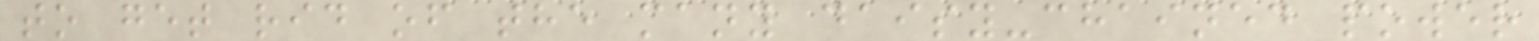to get rid of the many daisy-chained power
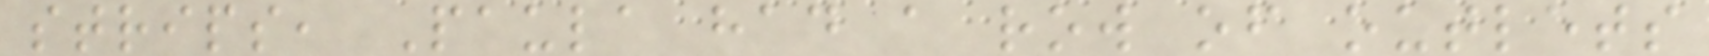strips, Paula had a row of outlets
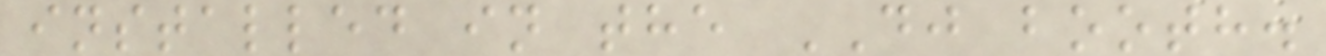installed in the DJ booth.
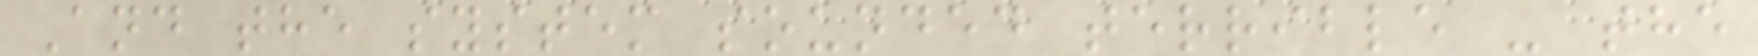And the system sounded terrible - the
